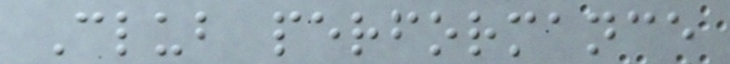Club performance
